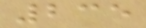235
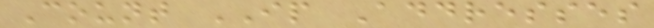Count IP Addresses
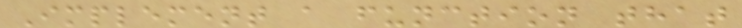Implement a function that
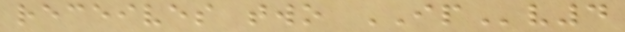receives two IPv4
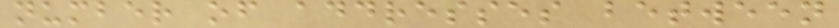number of addresses between
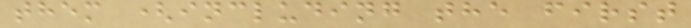them (including the first
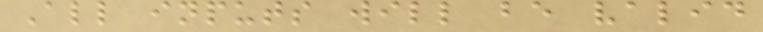All inputs will be valid
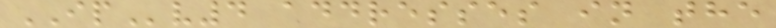IPv4 addresses in the
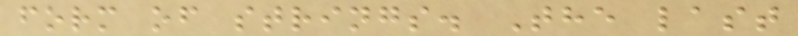form of strings. The last
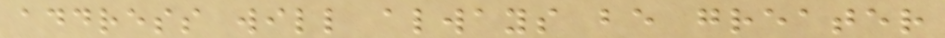address will always be greater
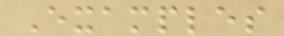Examples
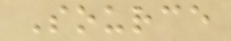Source
